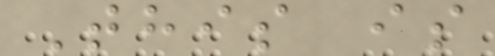This is
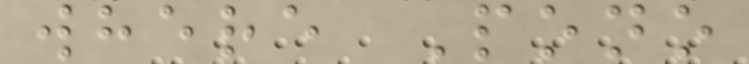where Pono
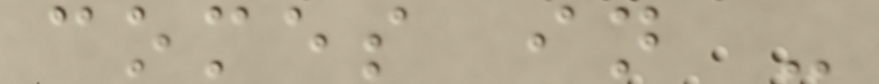comes in -
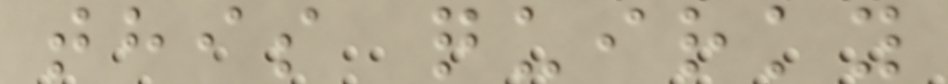this quirky
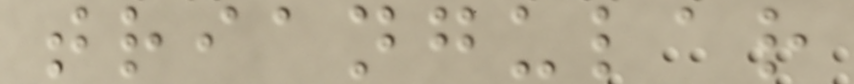triangular
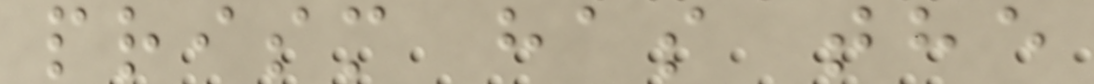prism has the
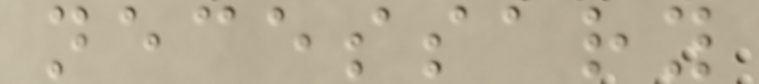necessary
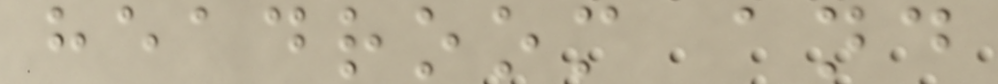headroom and
